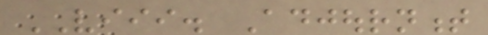VIII. Adjournment
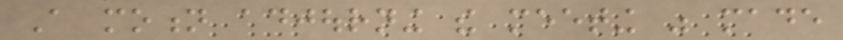A motion adjourning the meeting was made
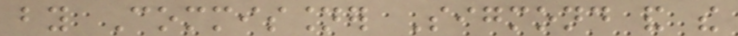by Commissioner Sigmond and the
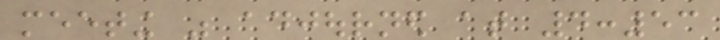meeting was adjourned at 4:53
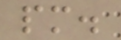pm.
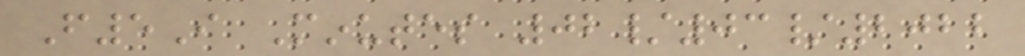F5I Minutes 02/03/2022
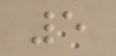5
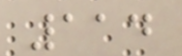114
